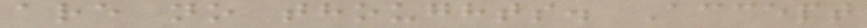are no thoughts. Accept
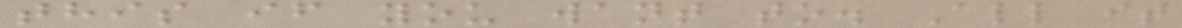this if you want to. All it
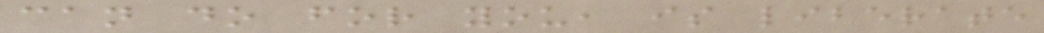can do for you, is liberate
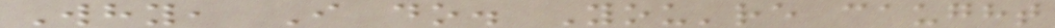Why, I do. You're caught
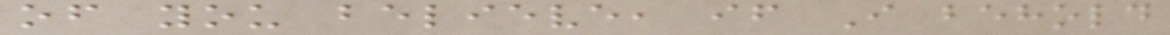of you believe, if I behold
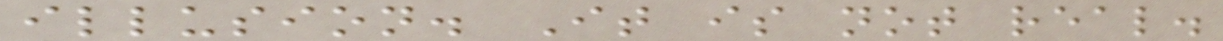illusion. It is not real.
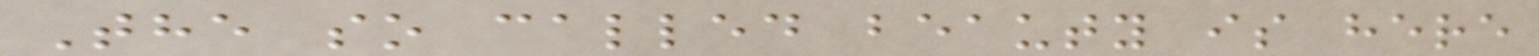The so called beauty is here
